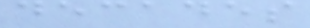decades
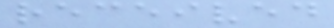received
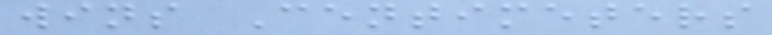wins Centimeters
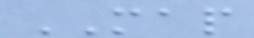MAP
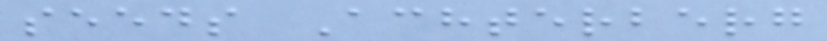seeds Achterberg
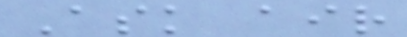Ask air
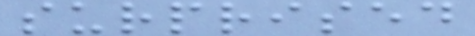surprised
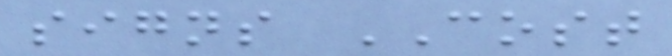signs COST
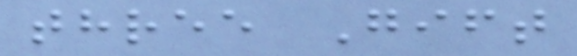three Gift
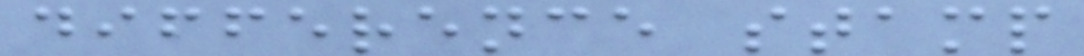difference stamp
